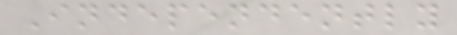Independently
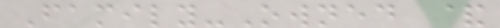Family-Owned &
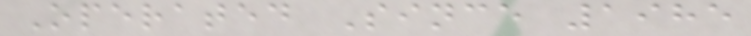Operated Since 1985
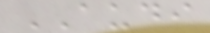AUDI
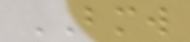BMW
